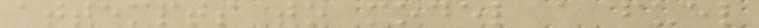attempts to model a fuel
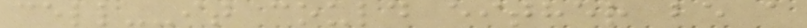cell--it could either be a
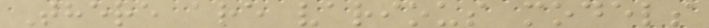There are various models
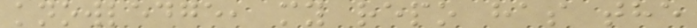knowledge, my repo has the
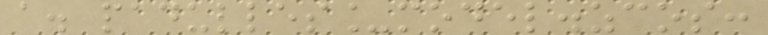a. padulles_model.zcos:
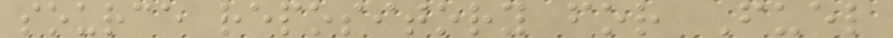source repository for Fuel
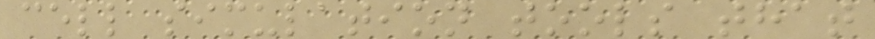cell simulation tools that
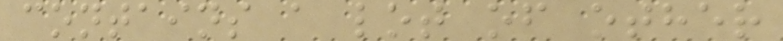contains a lot of other
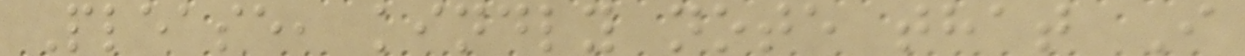Please, kindly note that I
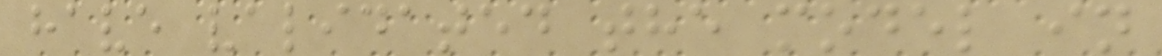have validated the model in
